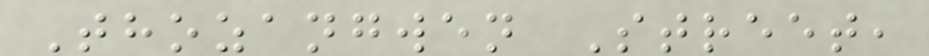Thozangwen Street,
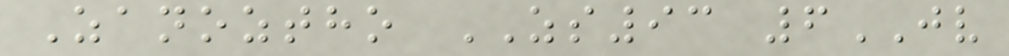Zanoztho ZS93 6JV
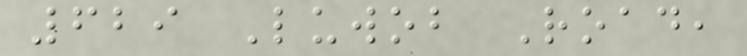629 Luwob Road,
